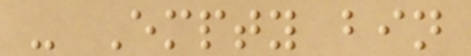- Empty bin
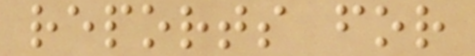reports for
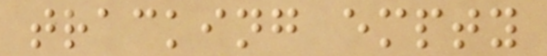tracking empty
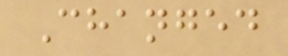Changed
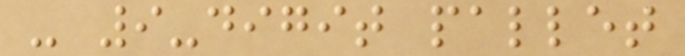- 9-digit pallet
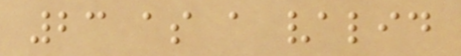23 as a valid
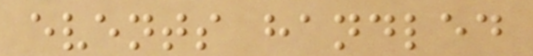events handled
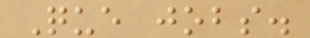Que jobs.
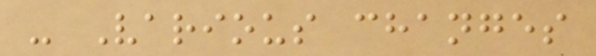- Various changes
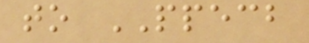to PPECB
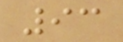93
